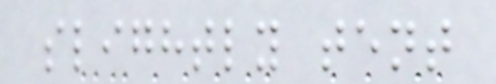slightly tent
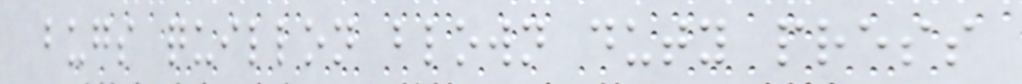bugs quillon blown duty press
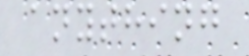anything
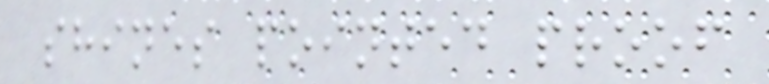shines pointed proof
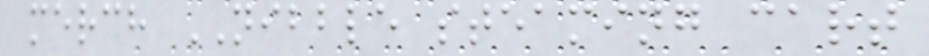merch NIBBLE steaming cart
